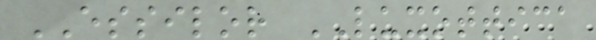ESSILOR LUXOTTICA
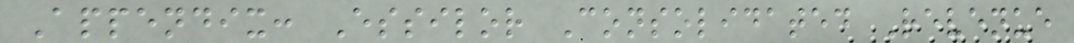Appendix: Essilor Consolidated Revenue
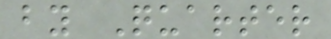by Quarter
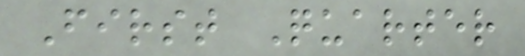First Quarter
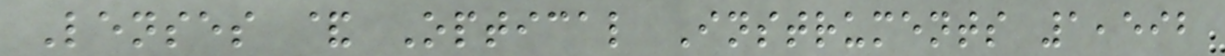Lenses & Optical Instruments 1,592
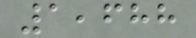1,688
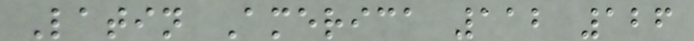Latin America 112 126
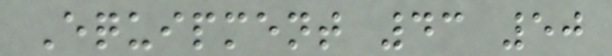Equipment 43 50
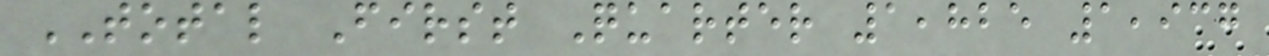TOTAL First Quarter 1,825 1,937
